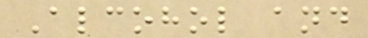Alcohol and
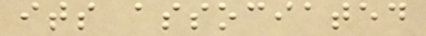its associated
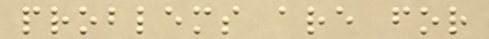problems are for
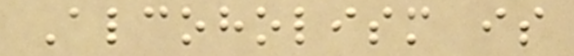Alcoholism is
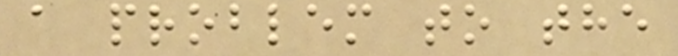a problem to the
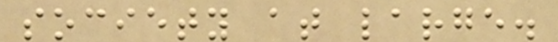society at large.
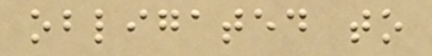obligated to
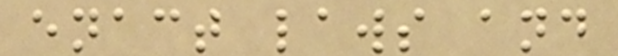enact laws and
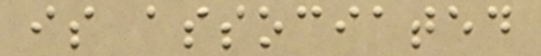is associated
